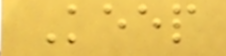Keep
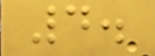4.
